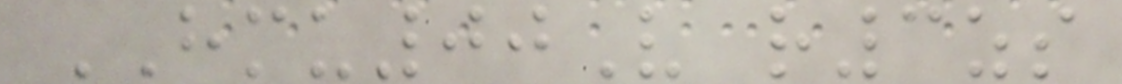HMU00V r3zs
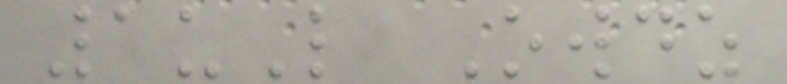1uL Owdz
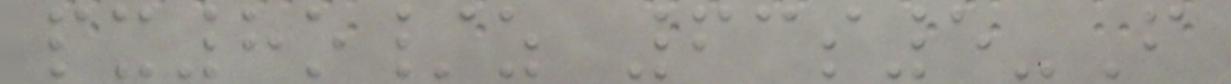px8o/z 63s5-F
